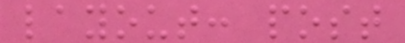layout: post
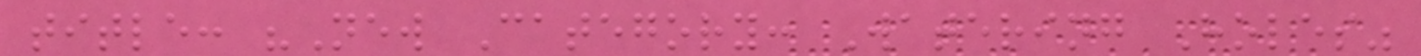title: "New Category: Watering Holes"
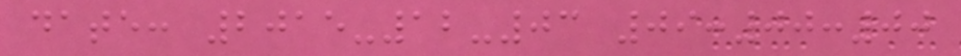date: 2015-12-03 09:00:00
